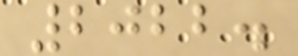2022.
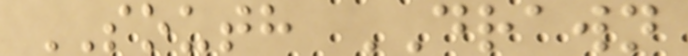SOUTH DRAWN
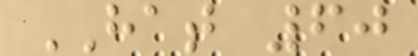HAT 60
